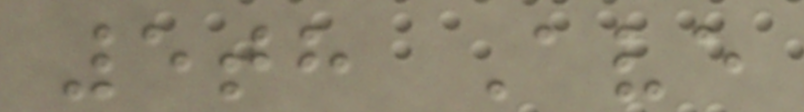5th Ave
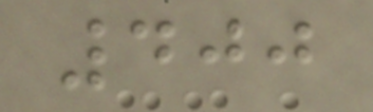400
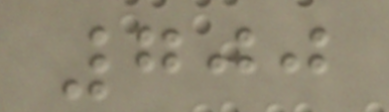700
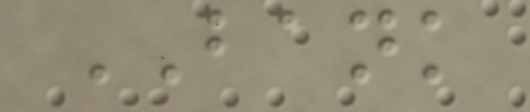BANK
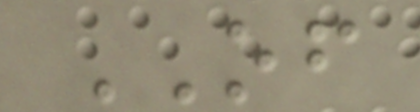OF
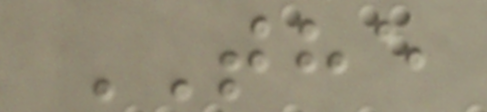THE
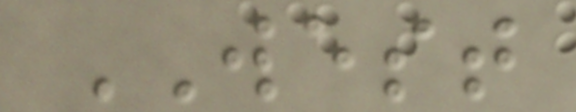WEST
